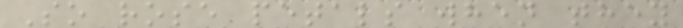So rose petals when they
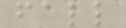fall
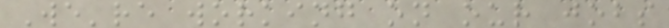We're working on our jobs
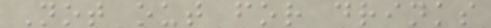Not out for drinks
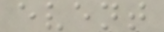event
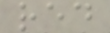red
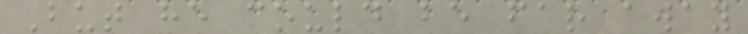But he could be far away
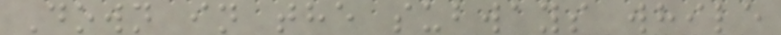Down in the subways while
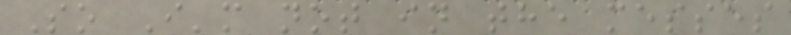So I'm not in the messes
